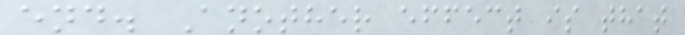end. Another effect is that
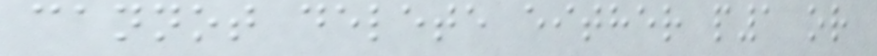cannot delete either p1 or
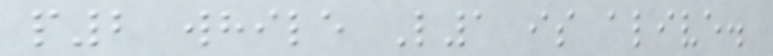p2 while L1 is alive.
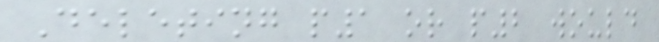Deleting p1 or p2 would
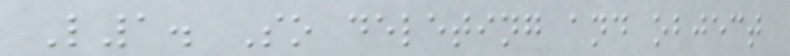L1. So deleting and object
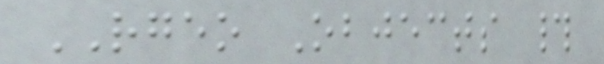RGEO Objects #
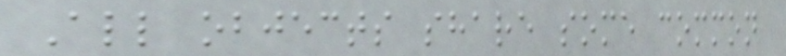All objects share some common
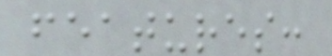features:
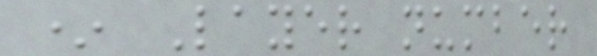* Layer number
